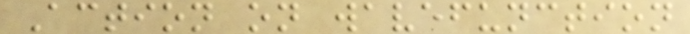Action on wavefunction
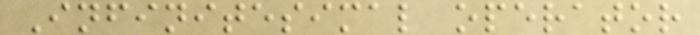Infinitesimal operator
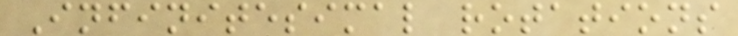Infinitesimal rotations
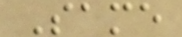Same
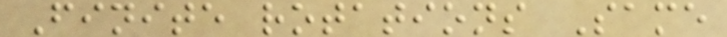Finite rotations Same
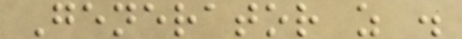Generator z .
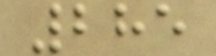285
